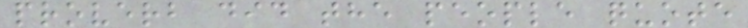proverb did the people quote
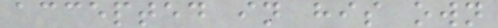accepted in his own
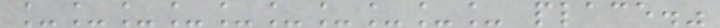__________ place."
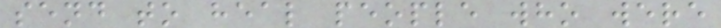send to heal people who were
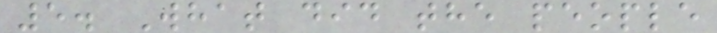5. What did the people
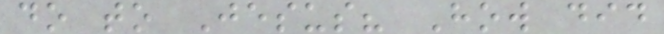do to Jesus? How did
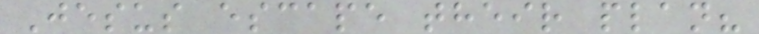Jesus escape their plan?
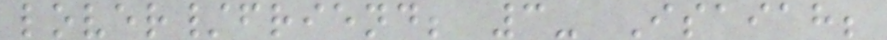lover/friend; 3- Isaiah;
